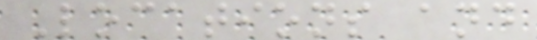Locations and
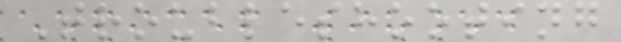Troubleshooting
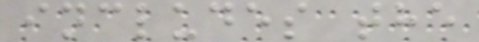includes the
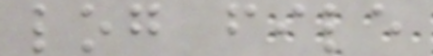log file
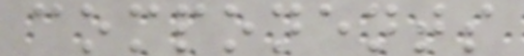components
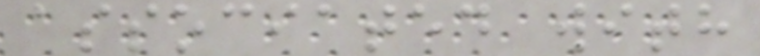associated with
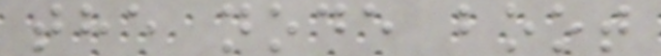the node boot
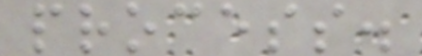process.
